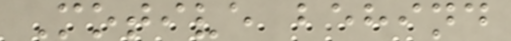Motive behind
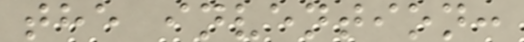the invention:
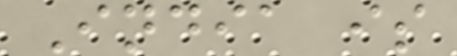India is
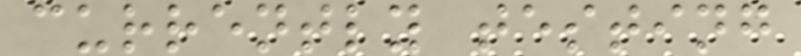currently testing
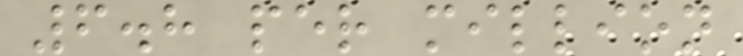6.8 per million
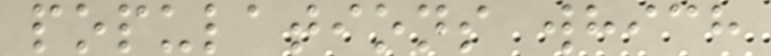populations which
